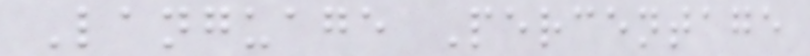Language Percentage
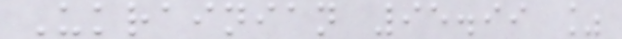Ukrainian 95.99 %
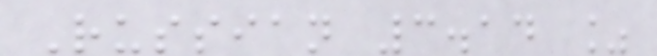Russian 3.14 %
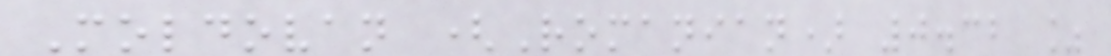Moldovan (Romanian) 0.32 %
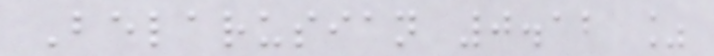Belarusian 0.12 %
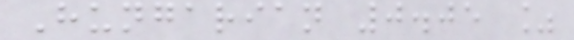Hungarian 0.05 %
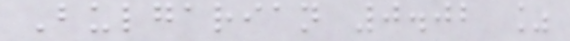Bulgarian 0.02 %
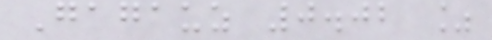Gagauz 0.02 %
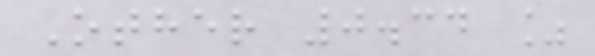Other 0.34 %
